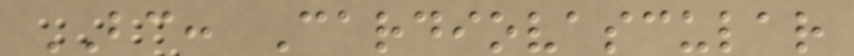BC: Cardiovascular
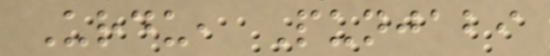Urdu, Punjabi
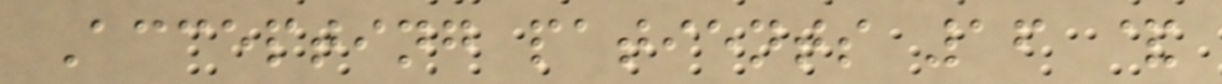Accepting patients 16 &
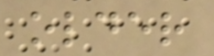older
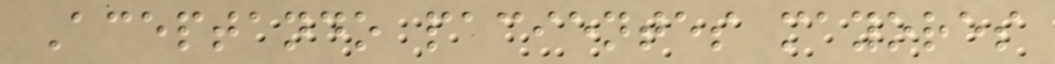Aceptando pacientes mayores
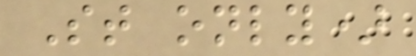St only)
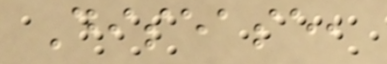Disease,
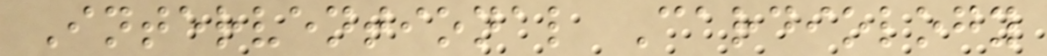Interventional Cardiology
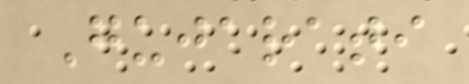Gujarati
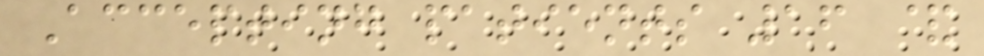Accepting patients 16 &
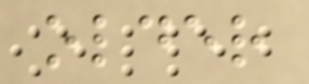older
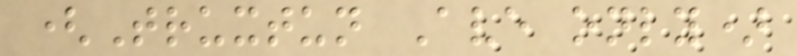(Truxtun Ave only)
